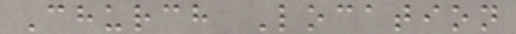Church Location
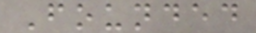Founded
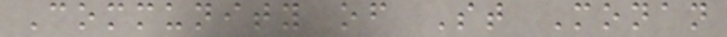Community of St Monan
